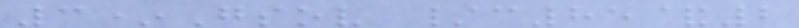3*Gsov /c85&2
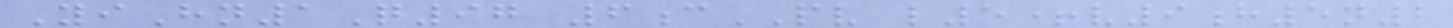YiHn1Q97 6cPV l5+v9h5n2
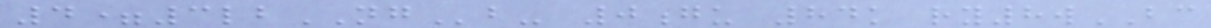4=3lbNGb- 0gu 84k ry8wBC
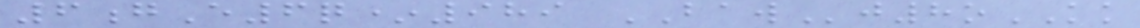6gE6q*989 BAWj8oKK
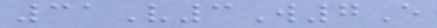31V3W7E
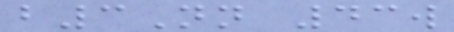b3Nn 43w
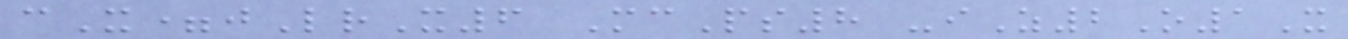cX=jLrX6 McPs8 -iZ2O1X
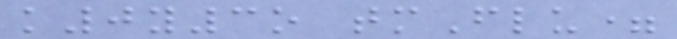k0y3o tmFlu=
